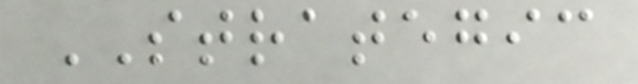STRATEGIC
